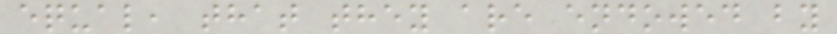equal, that they are endowed by
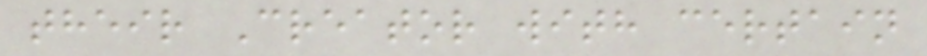their Creator with certain
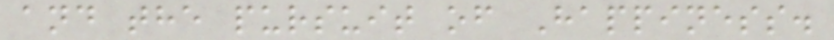and the pursuit of Happiness.
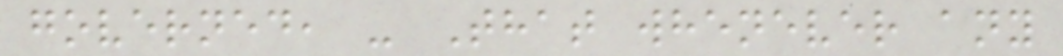governed, - That whenever any
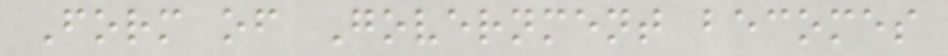Form of Government becomes
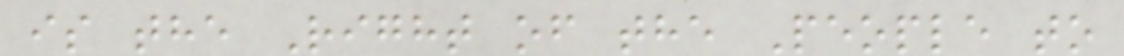is the Right of the People to
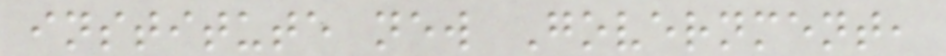institute new Government,
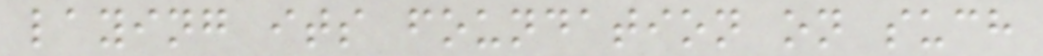laying its foundation on such
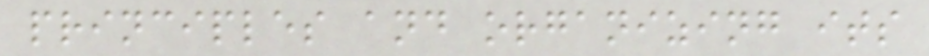principles and organizing its
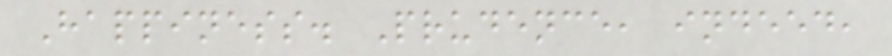Happiness. Prudence, indeed,
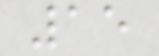15
